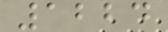1224
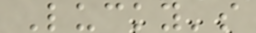Lucky's
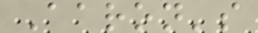Aaron's
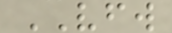VFW
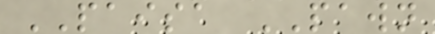PAISA PAWN
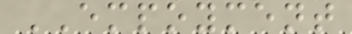EMPOYMENT
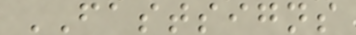FASTSIGNS
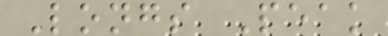Longs Peak
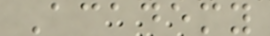Academy
